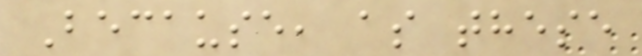Because, as these
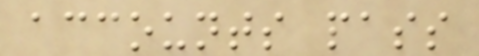accounts pass
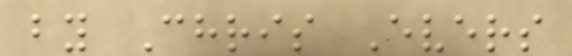by Chris Evers
